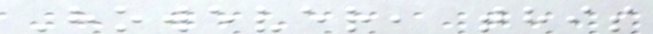However, this
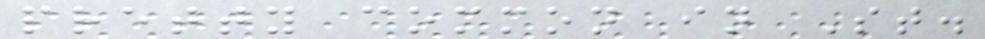pretty common in St.
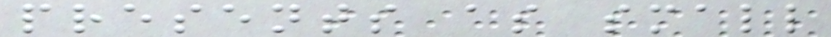presents as small
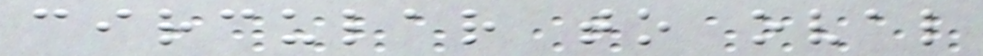circular to oval
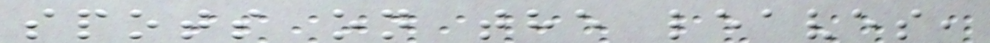spots on the leaves,
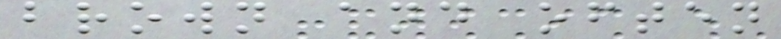brown and often
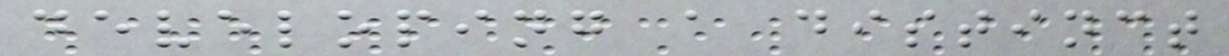developing a distinct
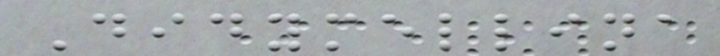Didymellina
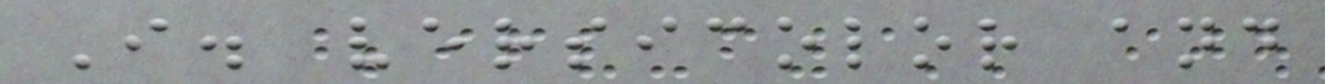I. versicolor and
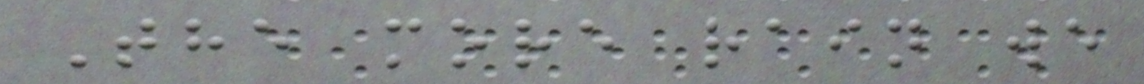The more rain we
